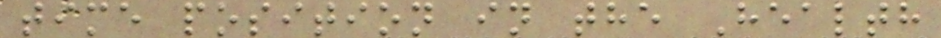time position in the Health
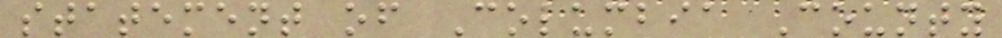statement of Columbia County
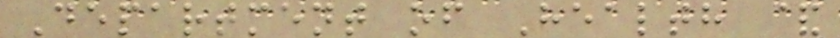Department of Health &
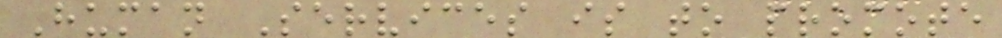Human Services is to promote
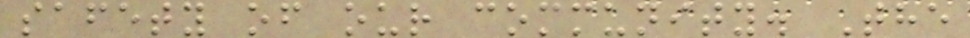safety of our community. The
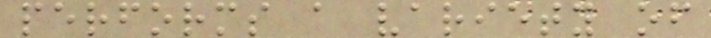performs a variety of
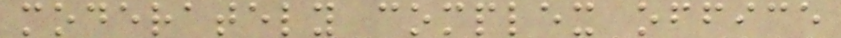moderately complex office
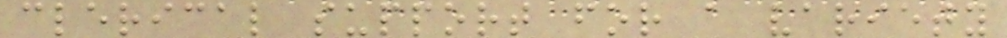clerical support for a variety
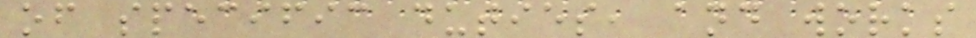of specific duties, and works
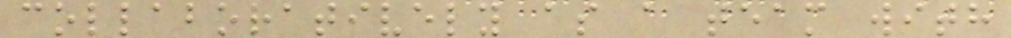collaboratively as a team with
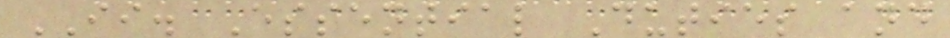II. Essential Duties and
